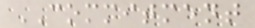COMMITMENT
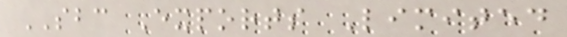SBC Exports Limited
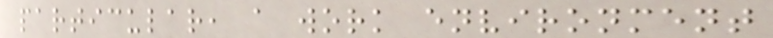particular, a work environment
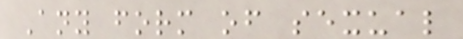Any form of sexual
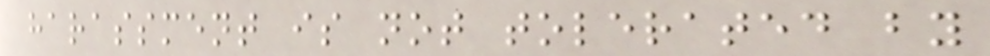harassment is not tolerated by
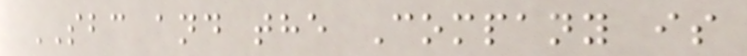SBC and the Company is
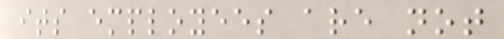its employees are not
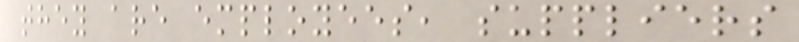they are employees, suppliers
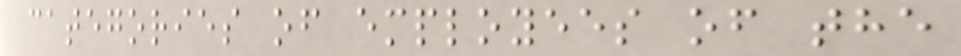categories of employees of the
